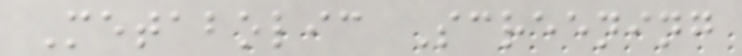Metabolic Screening
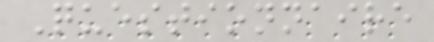Questionnaire
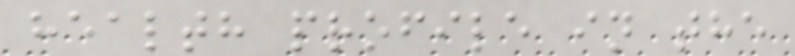health profile in the
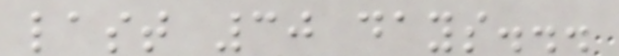last 30 days...
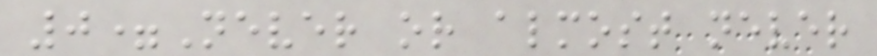0=Never or almost never
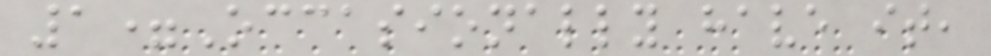1=Occasionally have it,
